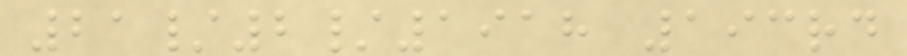21/2/1918 193rd
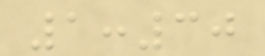1:30
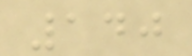140
